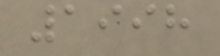1998
